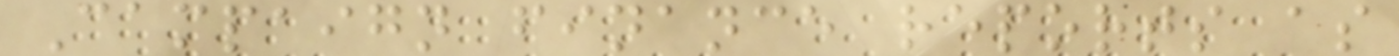Campaign finance reports as
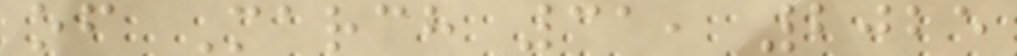of March 31, 2025
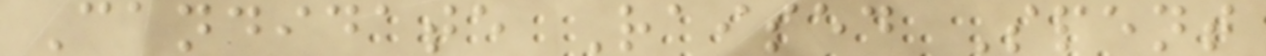Candidate Raised Spent
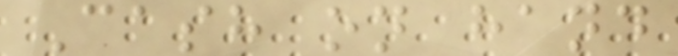Cash on hand
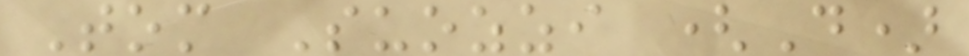Tom Suozzi (D)
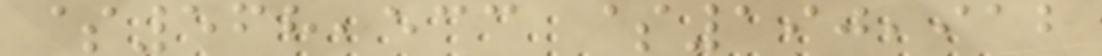$568,533 $190,912
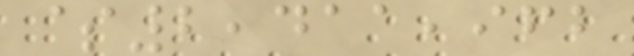$2,411,962
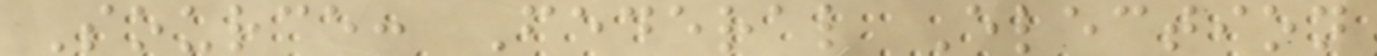Source: Federal Election
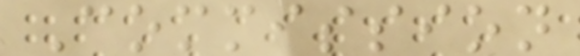Commission
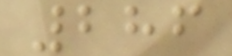286
